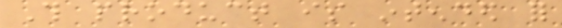This product is intended for
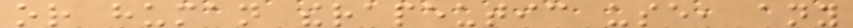or human therapeutic use, any
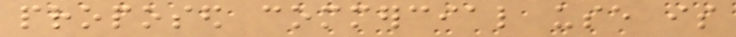proposed commercial use is
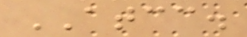ATCC.
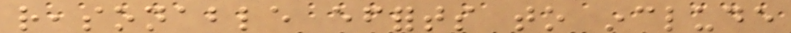reasonable efforts to include
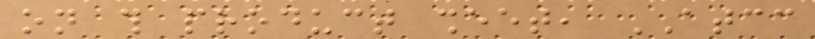on this product sheet, ATCC
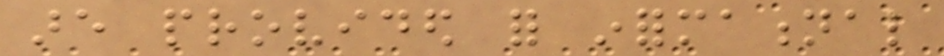are provided for informational
